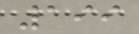199
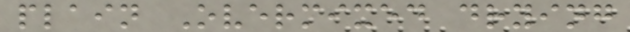plain Overmixed drying
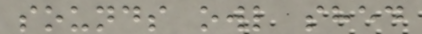sounds owl shed
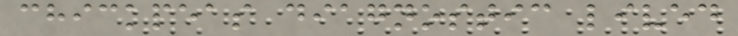chickpeas diagnostic lived
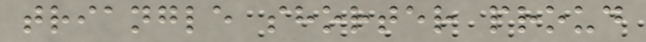triangle shorter proud
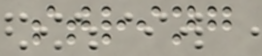string
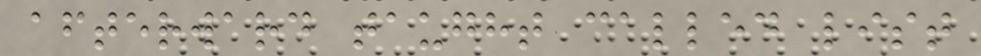afterward taught called list
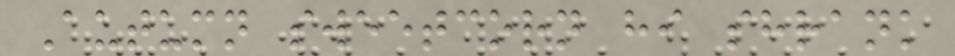Autumn sweetcorn hi shrank
